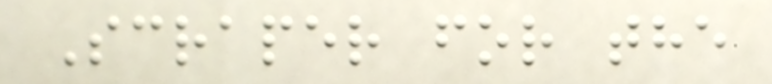Scraper for the
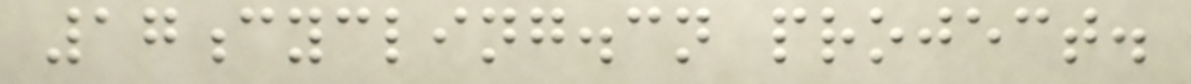17cycling.cn project.
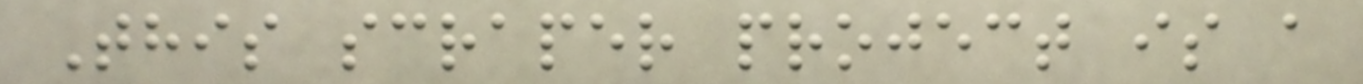This scraper project is a
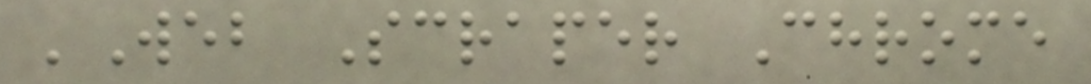'Web Scraper Chrome
